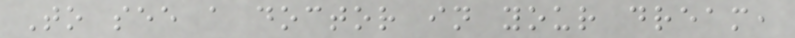To see a doctor in your dream,
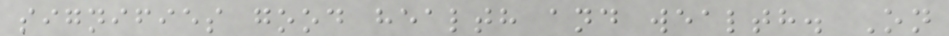signifies good health and wealth. On
